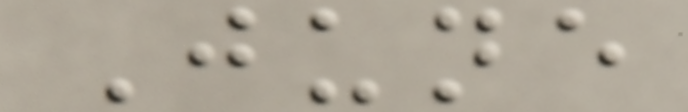June
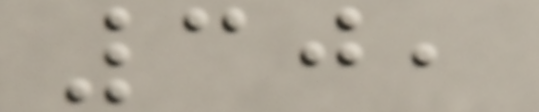30,
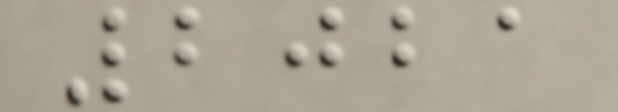2021
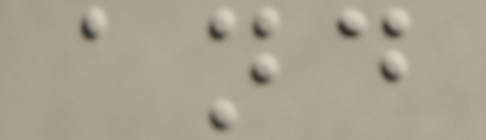and
